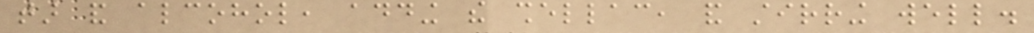tar and alcohol, adding the shellac, and stirring well.
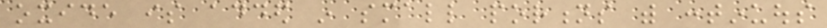oxide is added in small portions with continuous
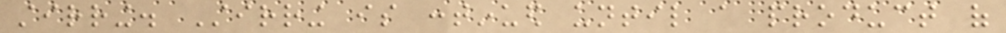stirring. Stirring is continued until a product of
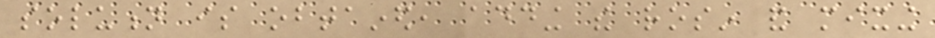solution is obtained, adding the rosin and mixing
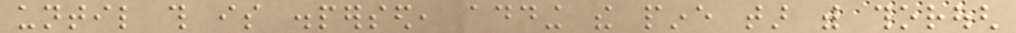until this is dispersed, adding the pine tar with thorough
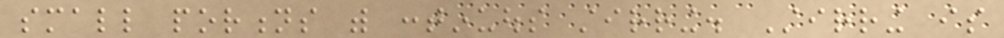small portions with continuous stirring. Stirring is
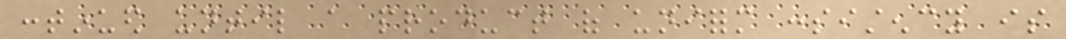continued until a product of uniform consistency is
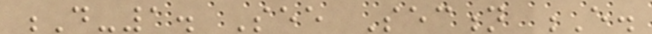D-1. See Section E.
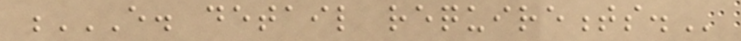E. DETAIL REQUIREMENTS.
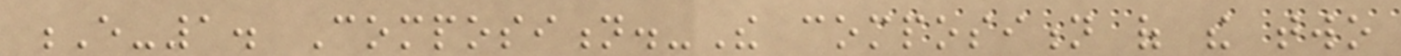E-1. Composition.-The composition of the two
